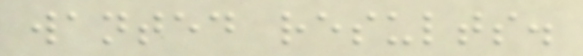wanted results.
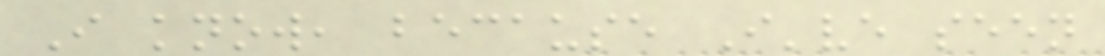I know, because I've seen
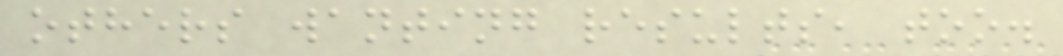others wanting results, too.
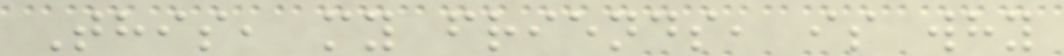This, my friends, is why
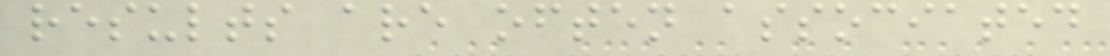results are often associated
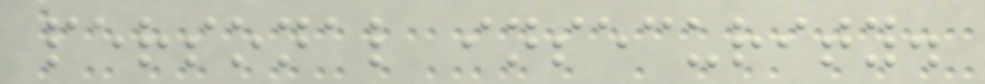personal insecurity.
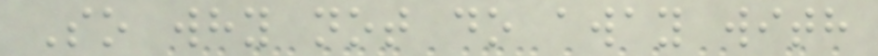So why not do away with
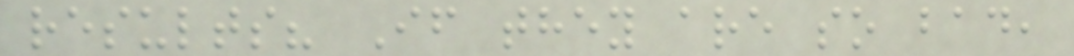results? If they are so bad,
